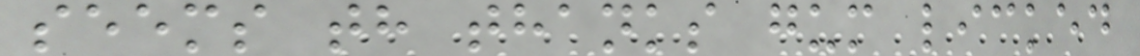seems th thanks gum licked
